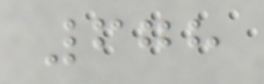678
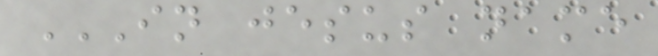IN JESUS NAME
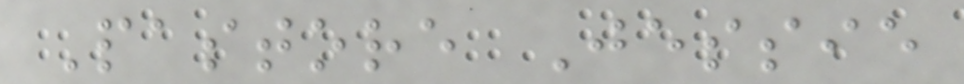Pastore Jessie
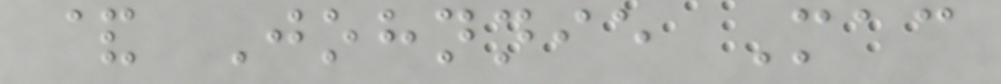& Johnnie Mac
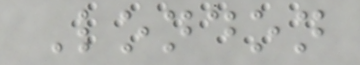London
